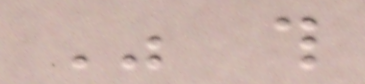Was this
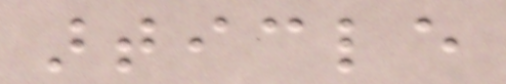article
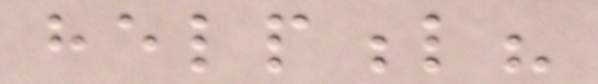helpful?
